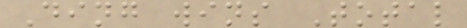Ding wins Total
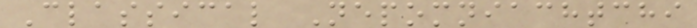Classical Nepomniachtchi
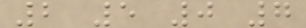2 5 0 7
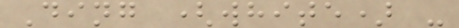Ding (white) -
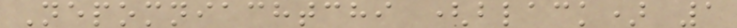Nepomniachtchi (black) 1
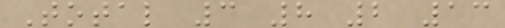Total 3 8 2 13
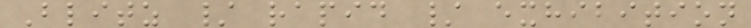Blitz / rapid / exhibition
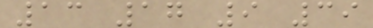13 17 9 39
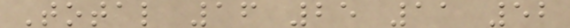Total 16 25 11 52
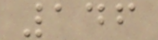146
